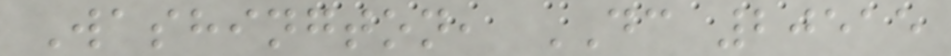Washington, DC 20515
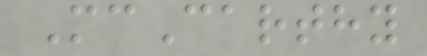McCarthy
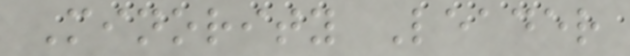Minority Leader
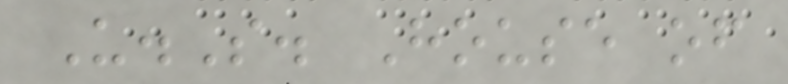U.S. House of
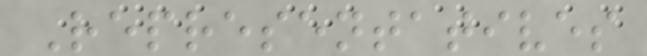Representatives
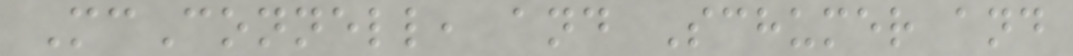McConnell, and Schumer and
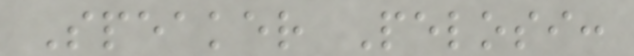Speaker Pelosi:
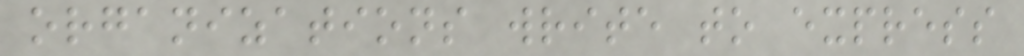organizations write to express
